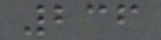236
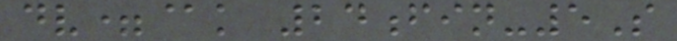dv=@k 24fin-5S
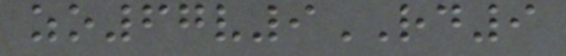zo67v9RD9
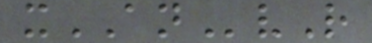xANvR
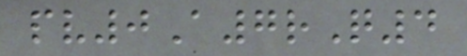pv0A7rQ4
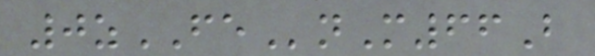0zFEnM66B
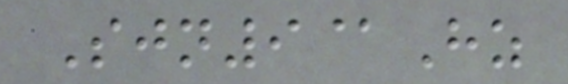Sjn9@Hz
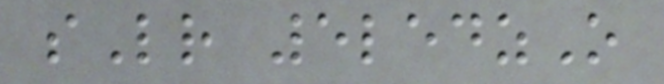sLr 5ledzO
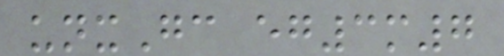unxGc eg3m7
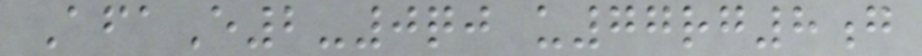AfaE2-0qj u77rg8g
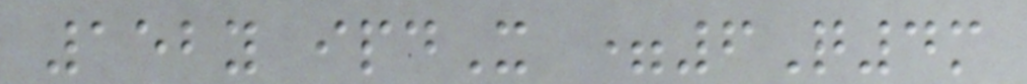152y ipdX =6Q4m
